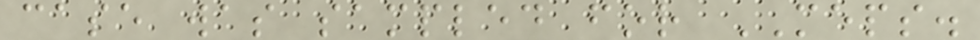case was sampled for MEPS.
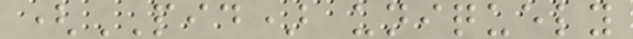(PID) uniquely
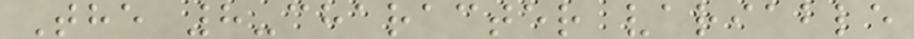The 8-character variable
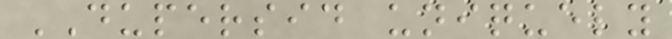DUPERSID uniquely
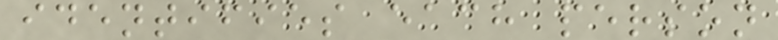identifies each person
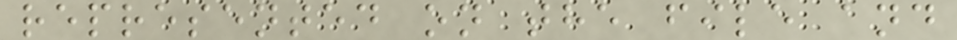represented on the file and
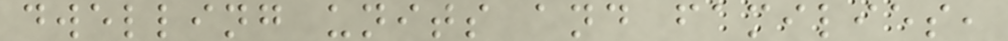dwelling units and families,
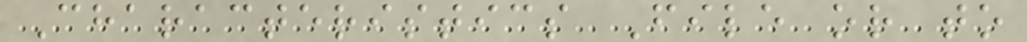Characteristics File or to
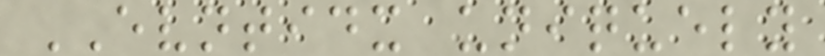EVNTIDX uniquely
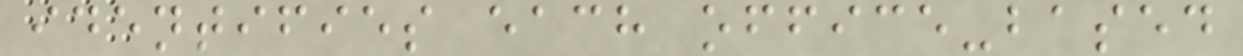identifies each office-based
